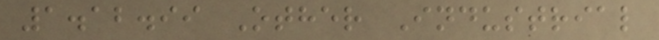1.12.99 Other Industrial
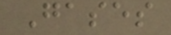Gases
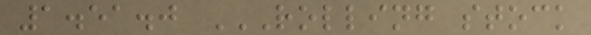1.51.0 ROLLING STOCK
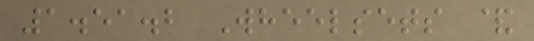1.51.2 Wheelsets &
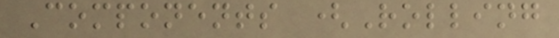Components (Rolling
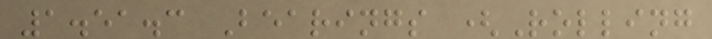1.51.3 Bearings (Rolling
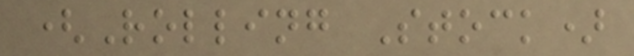(Rolling Stock)
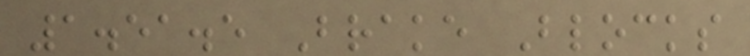1.51.5 Brake Blocks
